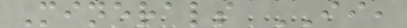Minerals II,
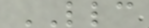LLC
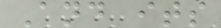And its
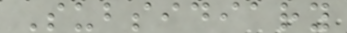Subsidiary
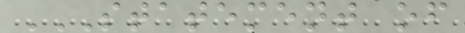STATEMENT OF
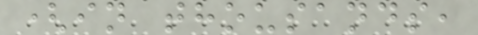(in thousands,
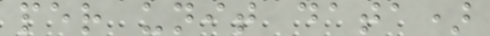per unit data)
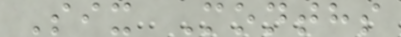Six Months
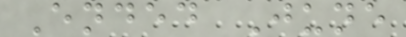Ended June
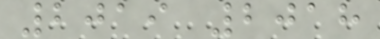2019 2018
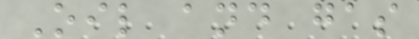Oil and gas
